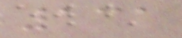131
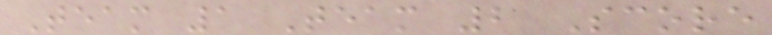Team 1 Team 2 Score
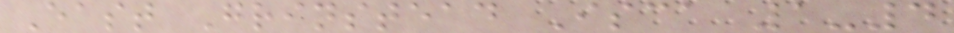East Grinstead Isca 1-4
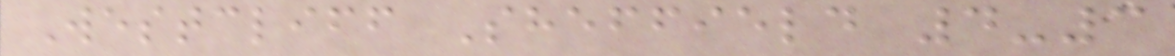Westcliff Sheffield 4-3
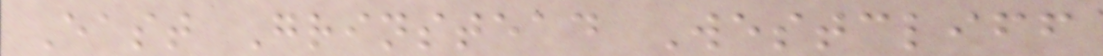East Grinstead Westcliff
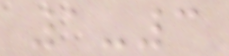1-3
